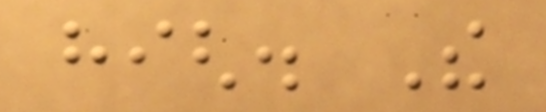high. The
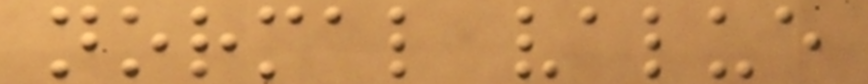normal value
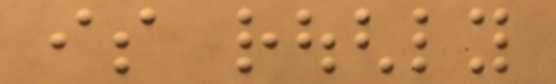is roughly
